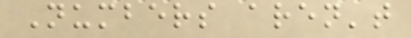Numbers aren't
